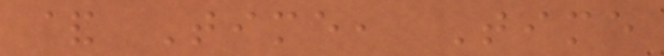& Time, Time
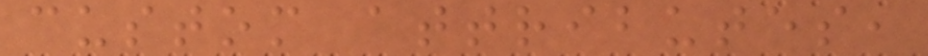custom attributes,
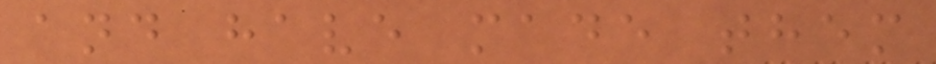and have made them
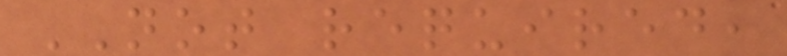NOT required,
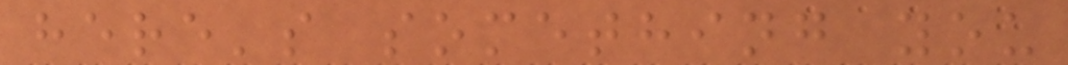here's something you
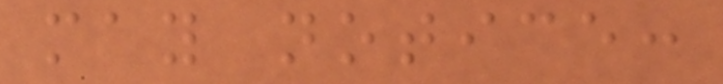may notice:
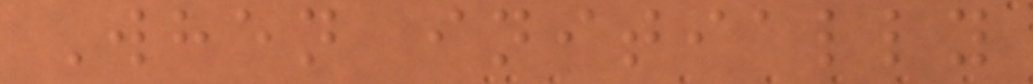When initially
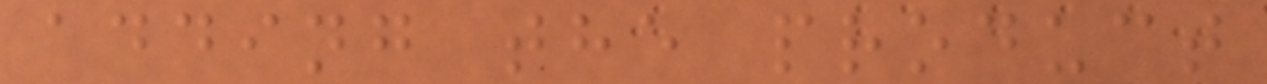adding the product
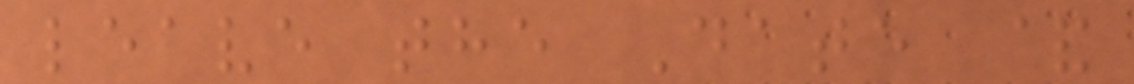leave the Date &
